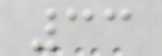33
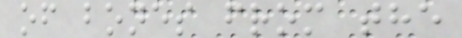of bones from the
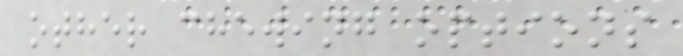other chewing options
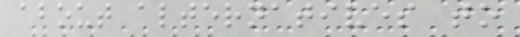about alternatives to
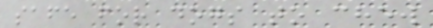safe for dogs to chew
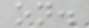on.
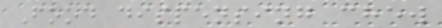Food dispensing chew
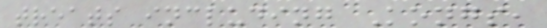treats including Kongs,
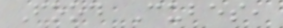Food Cubes,
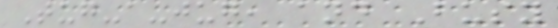Tug-a-jug, and Busy
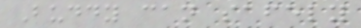Buddy can safely
